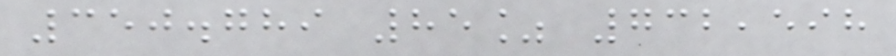350.789 85% 732,598
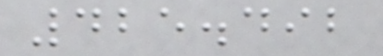425.492
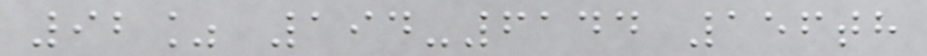92% 194-6144 156th
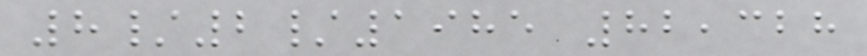8/2/1985 82,328
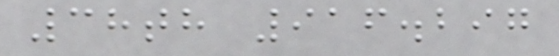38th 916.297
